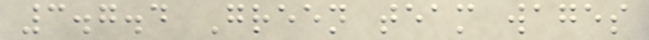3.7.4 Green team wages
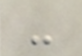-
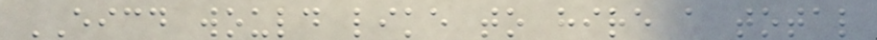EICD would like to hire a total
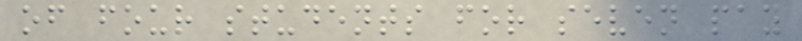of four students for seven pay
